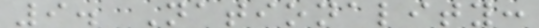9. Nationality:
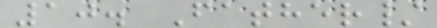10. Father/
